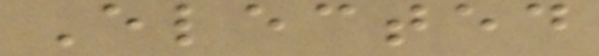Elected
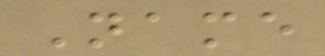Name
